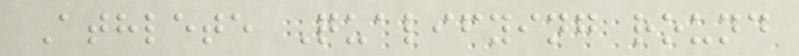Athlete Qualifying round
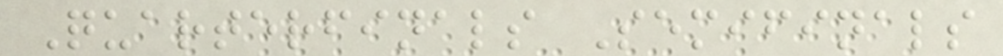Quarterfinals Semifinals
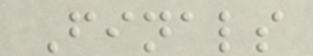Finals
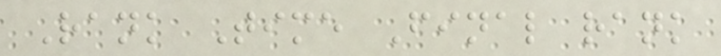Rank Time Final rank
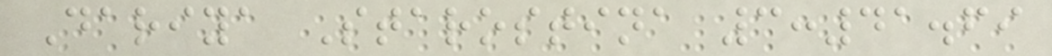Dariya Starostina 3:41.69
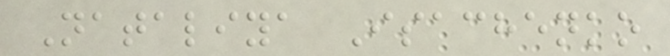Nataliya Isachenko
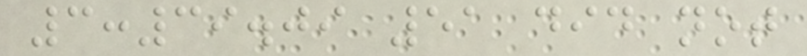3:39.09 51 did not
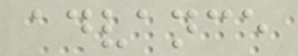advance
